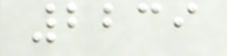2239
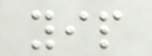yip
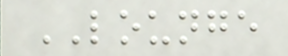LOUNGE
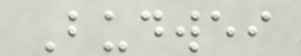Budwei
